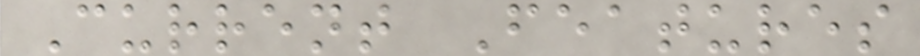Current Features
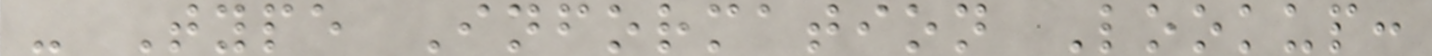- Type Information Lookup:
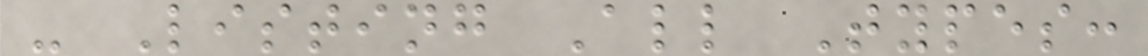- Listing All Types:
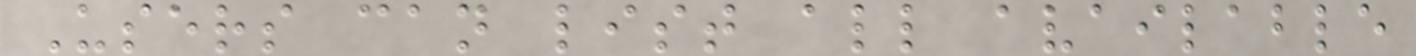Users can list all available
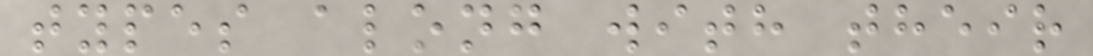types along with their
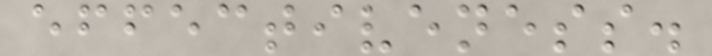effectiveness.
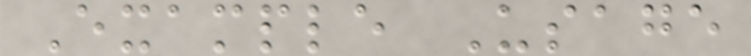Example Usage
